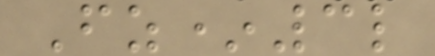Fz*3l
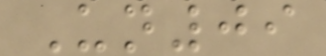Un09
